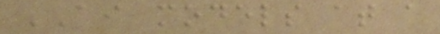AI models at a
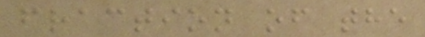fraction of the
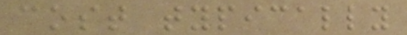cost typically
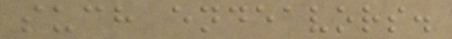such endeavors.
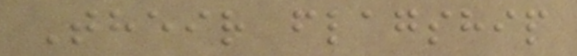Their flagship
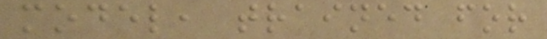model, trained for
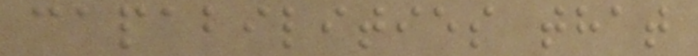capabilities that
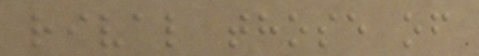rival those of
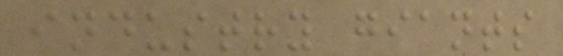industry giants
